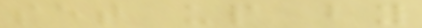set up by
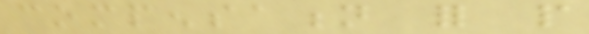compensation for people
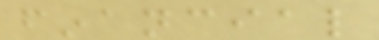financial
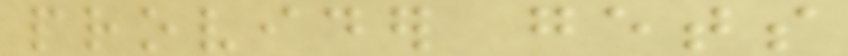provider gets
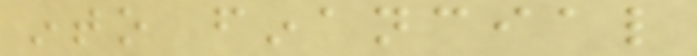into financial
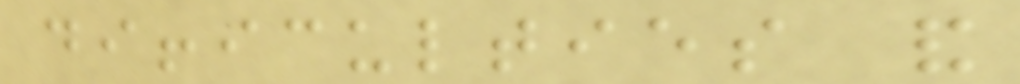difficulties and
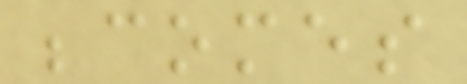becomes
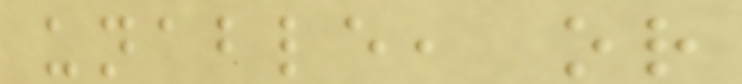unable, or
